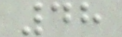48
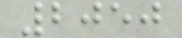2050
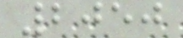2050
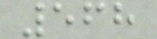568
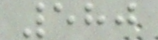580
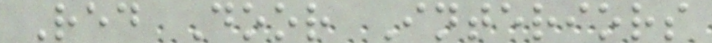Red Door Interiors
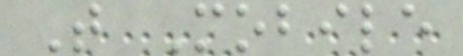T Mobile
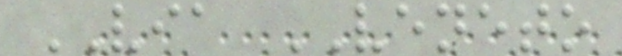VIA VENETO
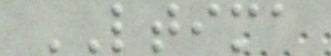LTIMA
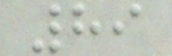89
